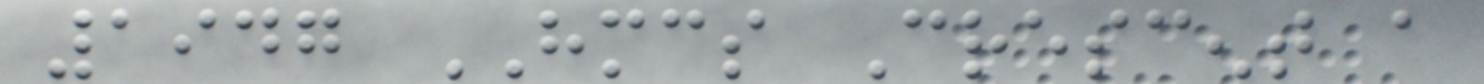1947 HMCS Crescent a
